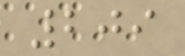209
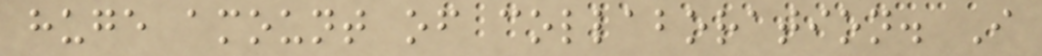huge amount of collaboration. I
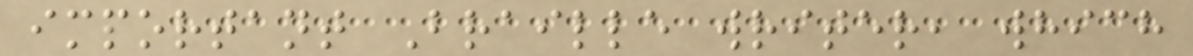important Braille writer, which
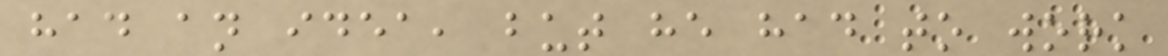had an idea, but he had to work
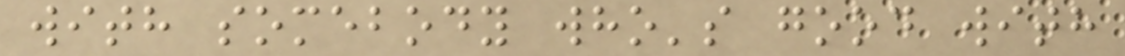with somebody who's good with
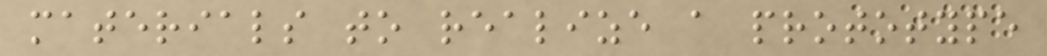materials to realize a prototype
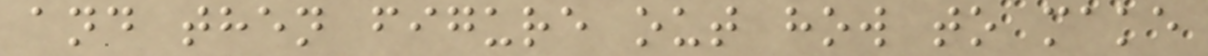and then figure out how to make
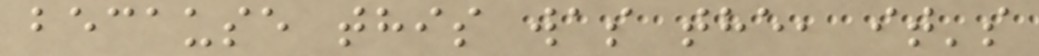because this was the, it's
